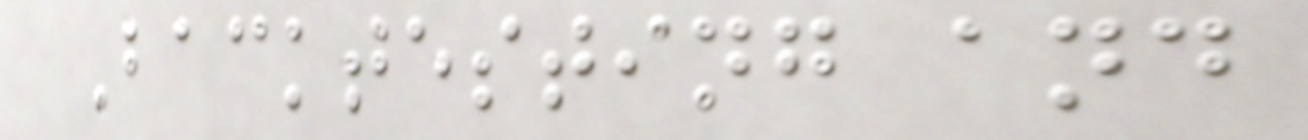Backtesting and
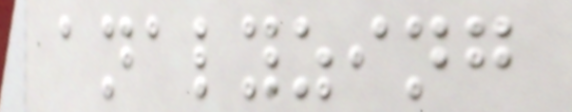analyzing
